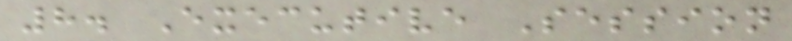8. Executive Session
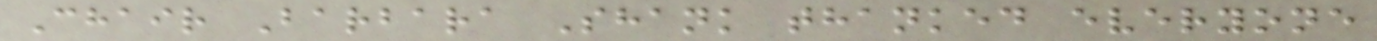Chair Barbara Shank thanked everyone
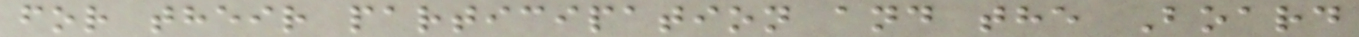for their participation and the Board
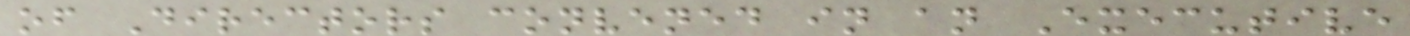of Directors convened in an Executive
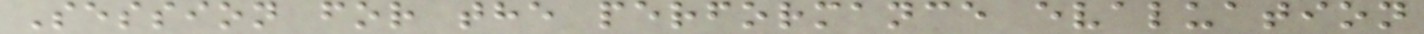Session for the performance evaluation
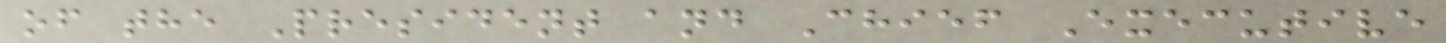of the President and Chief Executive
